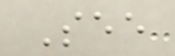See
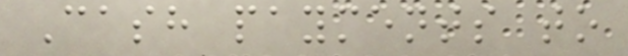Cash payments to
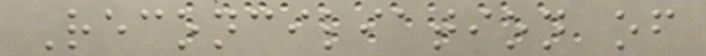Reconciliation of
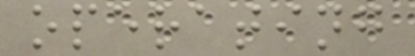operating
